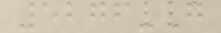5276-G
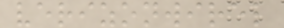verizonwirel
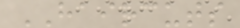HAIRCUTS
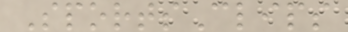SportsClips
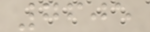7605
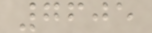7605
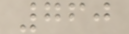760
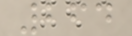264
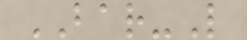BAR-L
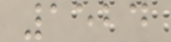1524
